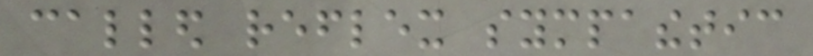called reflex sympathetic
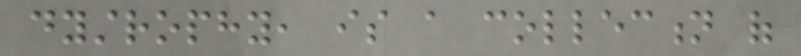dystrophy, is a collection of
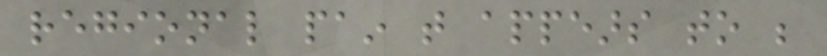regional pain that appears to be
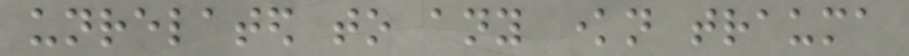unrelated to any known trauma
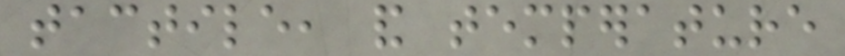tactile, and temperature
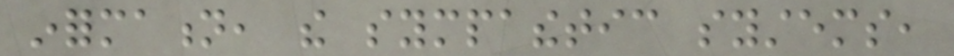information, the sympathetic systems,
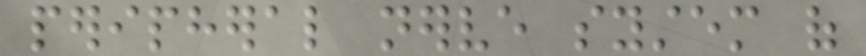peripheral nerve system of
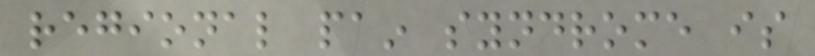regional pain syndrome is
